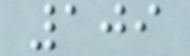109
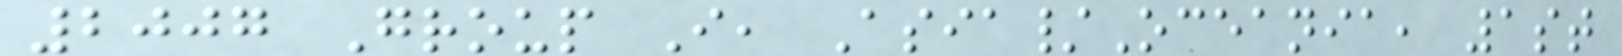2007 Group I, Asia/Oceania, 1st
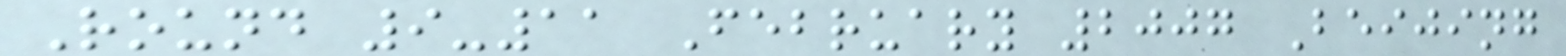Round 9-11 February 2007 Beijing
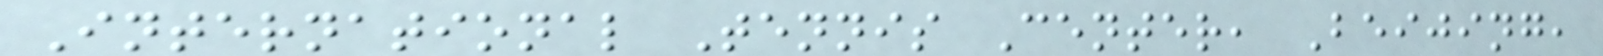International Tennis Center, Beijing,
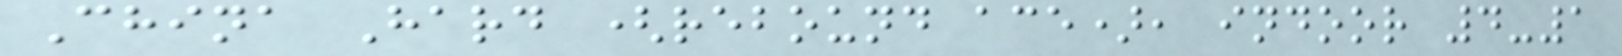China Hard (rebound ace), indoor 4-1
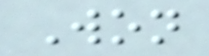Won
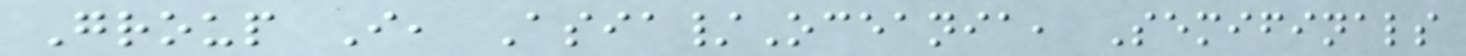Group I, Asia/Oceania, Semifinals
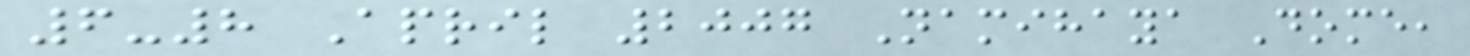6-8 April 2007 Namihaya Dome,
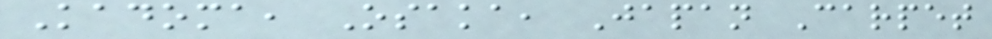Kadoma, Osaka, Japan Carpet
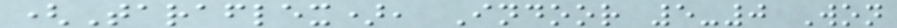(Taraflex), Indoor 5-0 Won
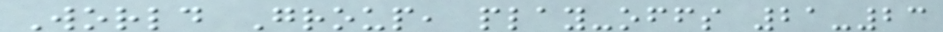World Group, play-offs 21-23
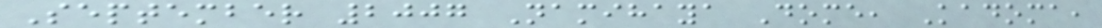September 2007 Namihaya Dome, Kadoma,
